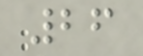26
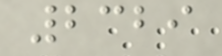2329
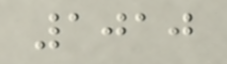1010
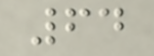64
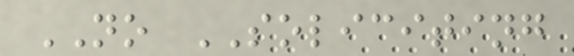NO SOLICITING
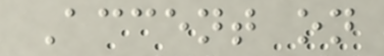Accent on
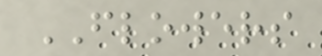FLOWERS
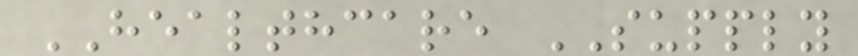HEALTHCARE SUPPLY
